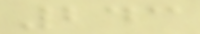243
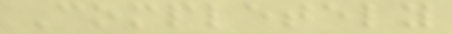Completely
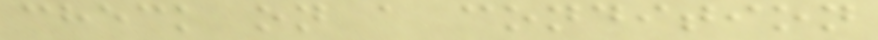check on a condition
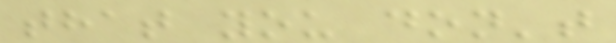that you don't
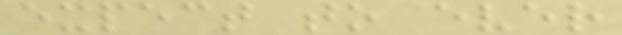expect to ever
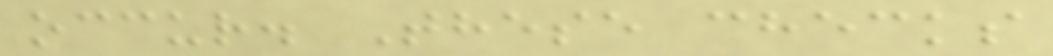occur. These checks
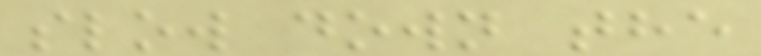slow down the
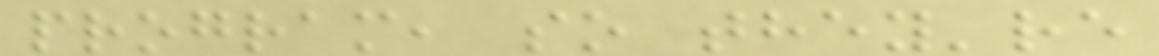program, so they're
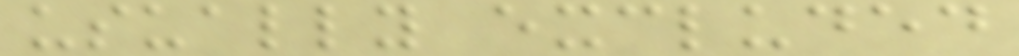usually excluded
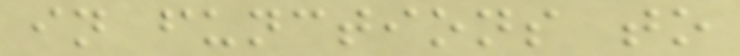in functions to
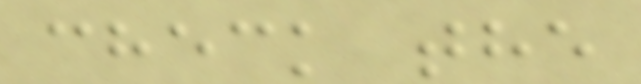check the
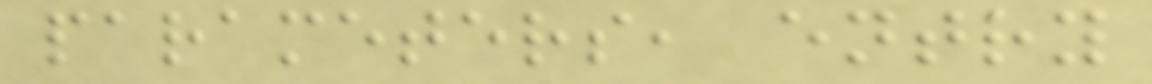parameters, entry
